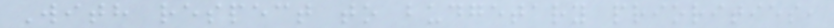With respect to budgetary priorities,
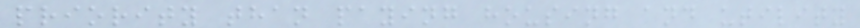priority than paying housing and utility
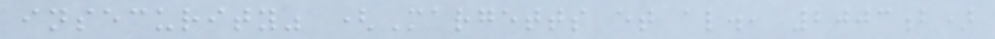insecurity" (Margetts et al., 2003b)
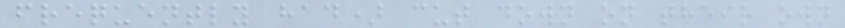frequently had) cut down on their own
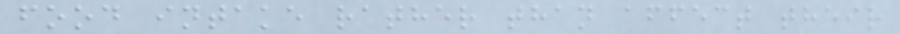food intake rather than affect their
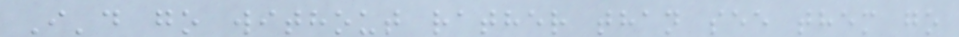I'd go without rather than see them go
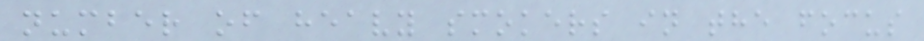number of heavy smokers in the focus
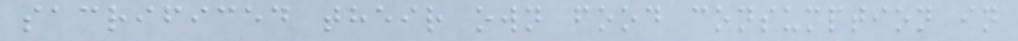sacrificed their own food consumption in
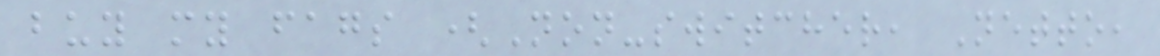buy my fags (Non-switcher, Netto,
